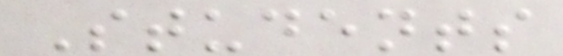Students
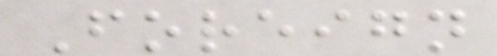Foreign
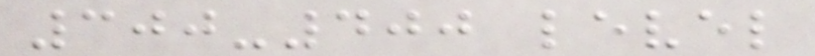300-400 level
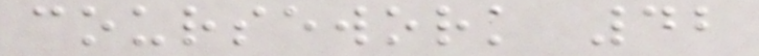coursework 42
